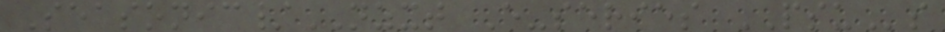Seasonic/NZXT E-series PSUs
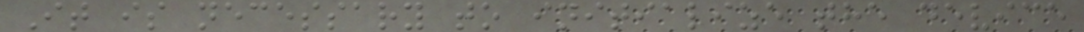It is necessary to initialize the device
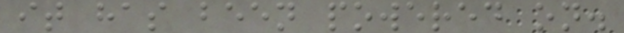it has been powered on.
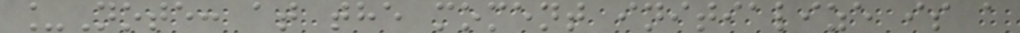_Note: at the moment initialize is a
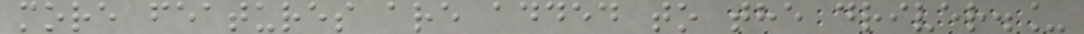more features are added to the driver._
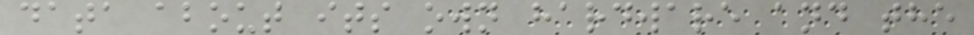data about its own hardware and the
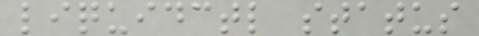liquidctl status
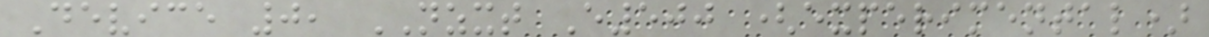Device 0, NZXT E500 (experimental)
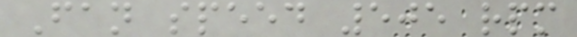Fan speed 505 rpm
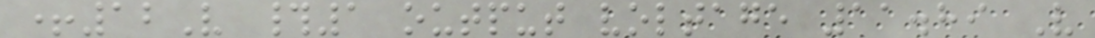+12V #1 output voltage 11.89 V
